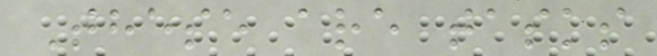These are tasks
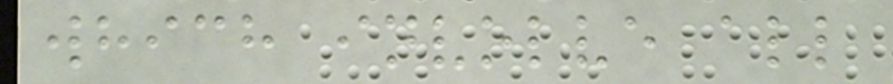which involve all
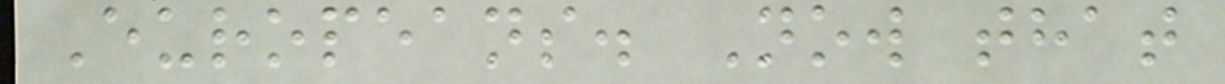Europeans. Now that
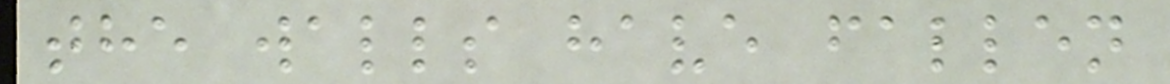the walls have fallen
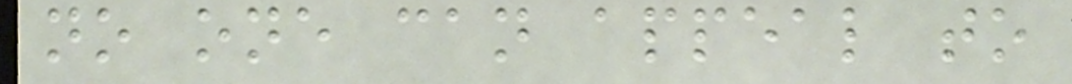no one can appeal to
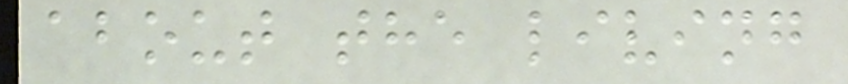about the living
